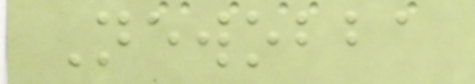Newobba
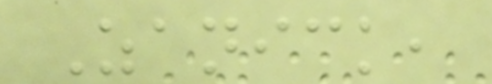Zanick,
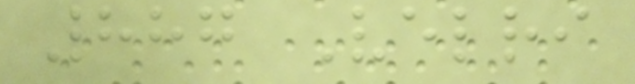887 Velri
